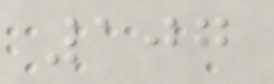107
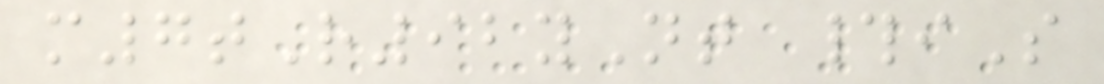m7tR92yNt #iS
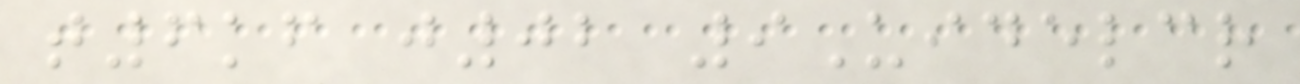t6kf j02 9Uidelcr
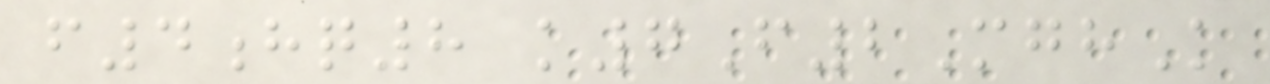f4hq8 k7F2MghK
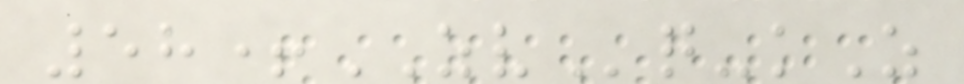58+ZVq-kZ
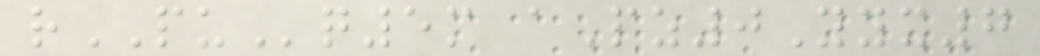rPUq5m aPz0Yyx7
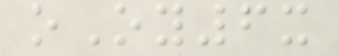oOy6x
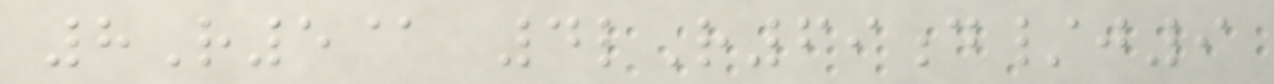8R5@ 4lR69d/j9
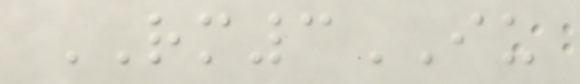RM3IU
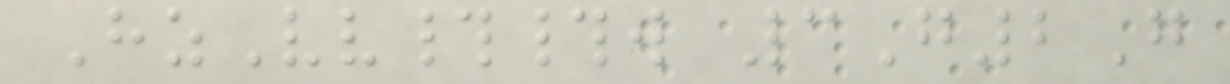HzVv##w 3G2G
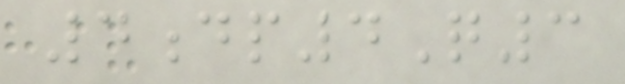4dp4Q3
